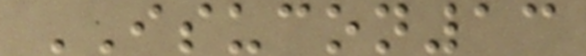ISUCON13
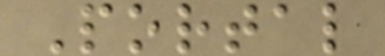Portal
